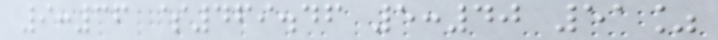9:36 $469.46 5:40 51%
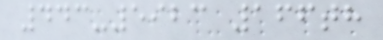443-5923 166th
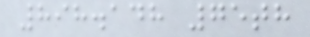898.148 75th
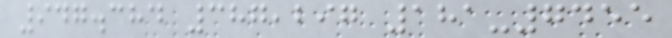947.384 387,297 181-7455
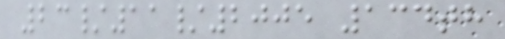23/11/2005 134th
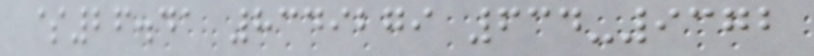$26.41 8349279 634-9372
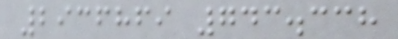2936869 743.338
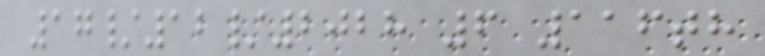17/12/2028 6 116th
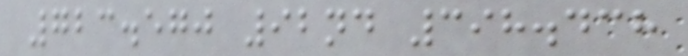723.570 92nd 398.438
